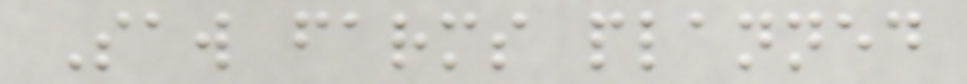Saw farms planned
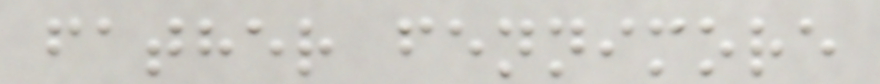father fennimore
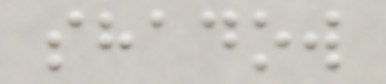shadow
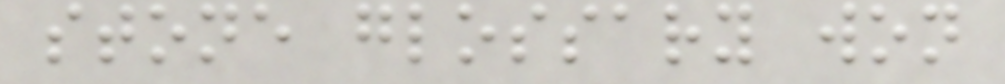stone glossary won
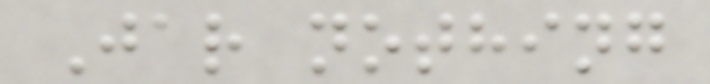Jar nothing
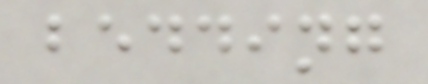bedding
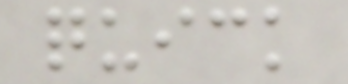quick
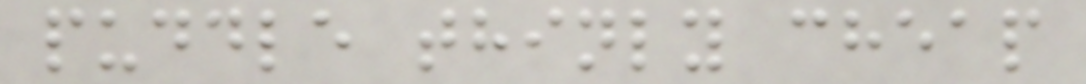puddle thinly cheap
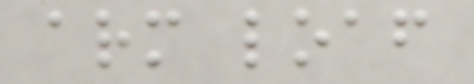arm loaf
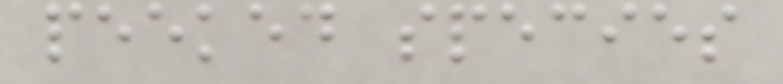peeked species
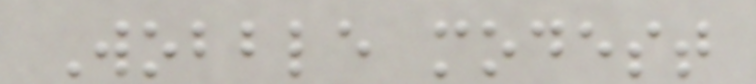Wobble modest
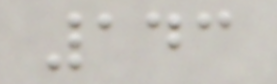143
